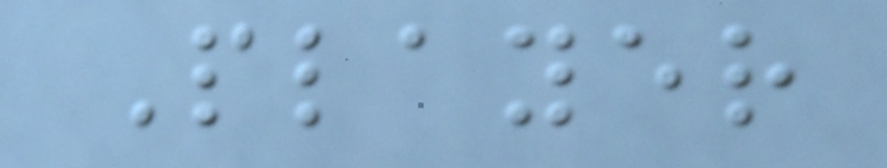Player
